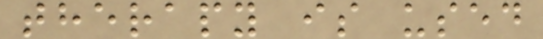therapy is used
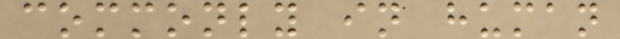commonly in human
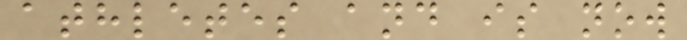athletes and is now
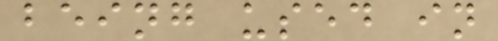being used in
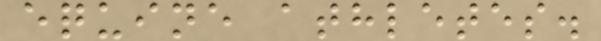equine athletes.
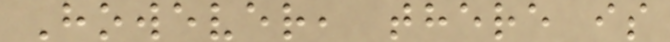However, there is
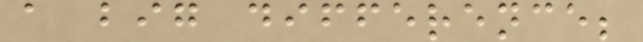a big difference;
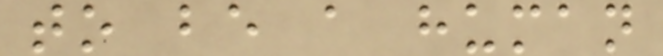to be a human
